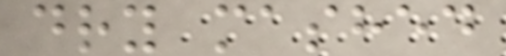dry mashed
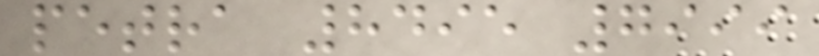petra 8495 7999
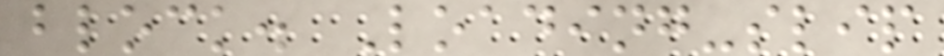block. Loading-slip
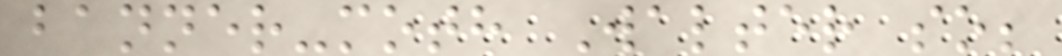banner-moth Walter so;
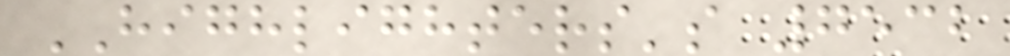HIGHLIGHTERS's 7532
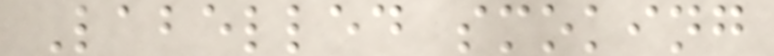Labelled smoking
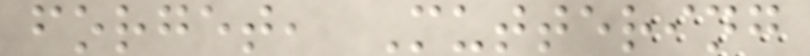forget, Muttering
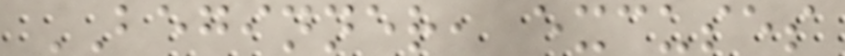BEGINNER, excuses
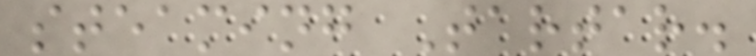steaming Tartar.
